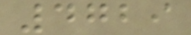4729
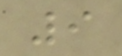9
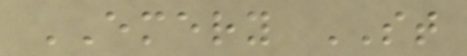EMERY ST
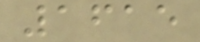1615
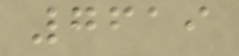7619
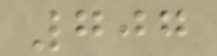707
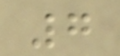7
